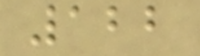122
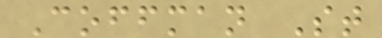Coffman St
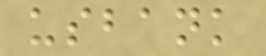usbank
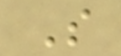S
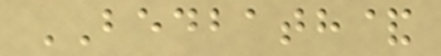BEDBATH&
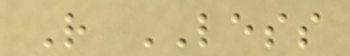R LESS
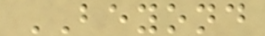BEYOND
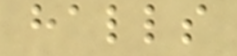halls
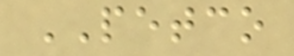PETCO
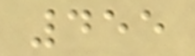455
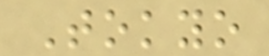Tokyo
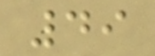49
